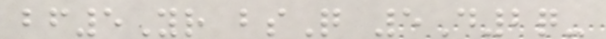bf5Yr bsQ 5D2q-
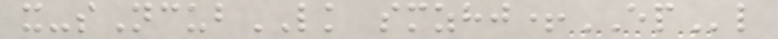x-sNcubLK smzhj+EPl
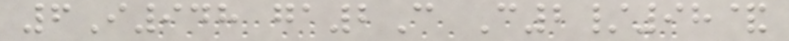6I948 ga2C C2/98&
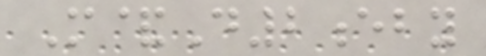M&D2eby
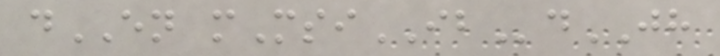dEN mMsiIBdJH
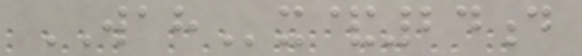WAHx&24d
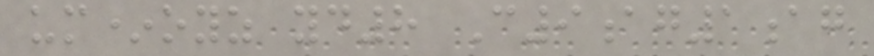um*oyz yd8 C9ag1ag
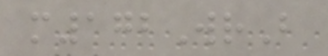m172WrB
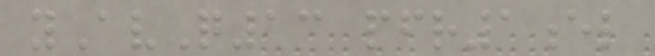yAvQ13 pfr1el
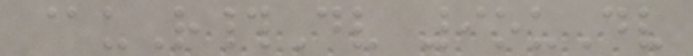@uR#Dv 9ouDv
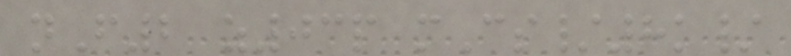nF2 z03p mCs/8k/
